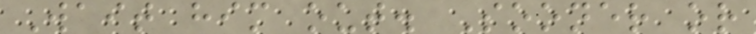Wait him out. Sooner or
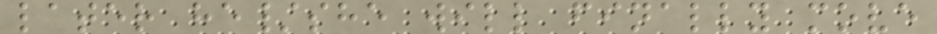later he/she will finally move
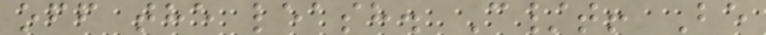off the leash. C/t! Be
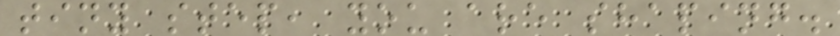tiny step, you are shaping.
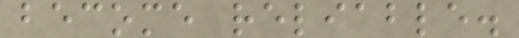become reliable.
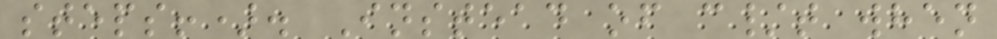steps!). Instead of c/t when
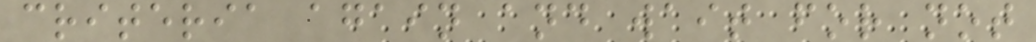criteria again and wait for not
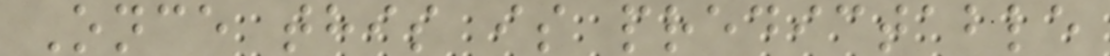Once this is predictable
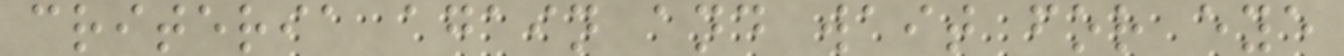criteria again and wait for eye
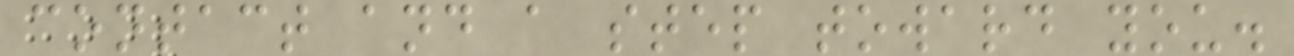contact and a step toward you.
